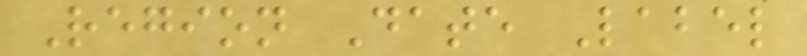Region Date Label
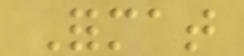Format
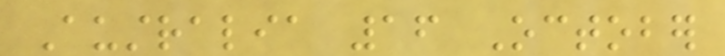Australia 16 October
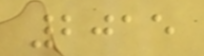2015
